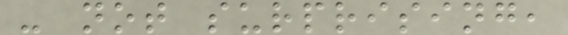- not surprising,
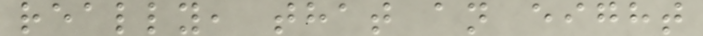really, that an eight
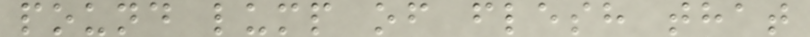pound lump of flesh that
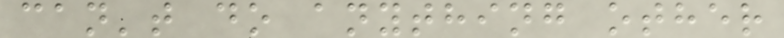can't do anything other
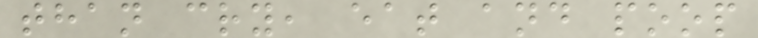than cry, eat and poop
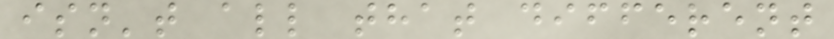isn't all that different
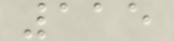115
